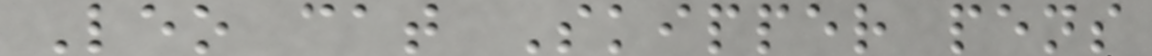Leo cat Skipper pens
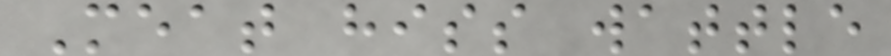Meat hiss wattle
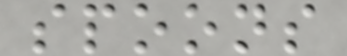spoons
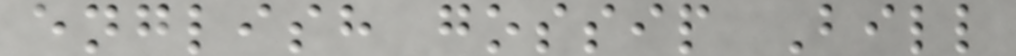english gossip Bill
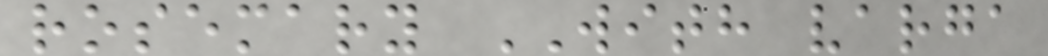rosemary WITH varga
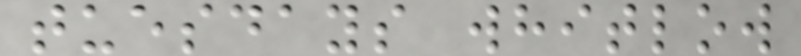tuesdays whitlow
